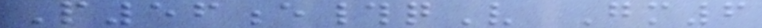P56e#qV Gm6
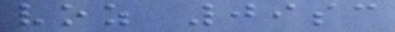voz 09sc
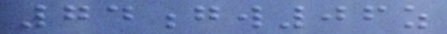74gw06z
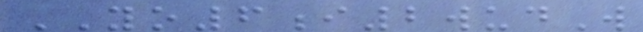YO6i2wudW
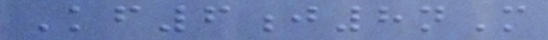Kf6j8nM
